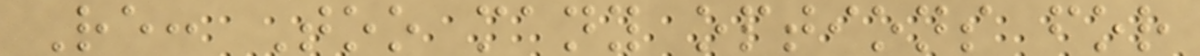Re: Too many options for
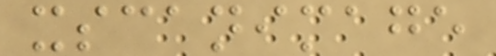xscanimage
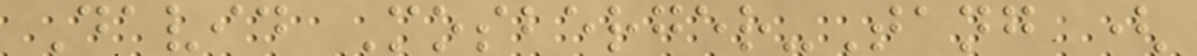David Mosberger-Tang (
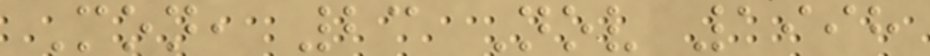Mon, 23 Nov 1998
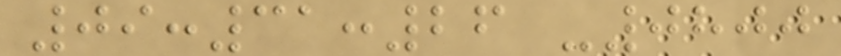09:31:26 -0800
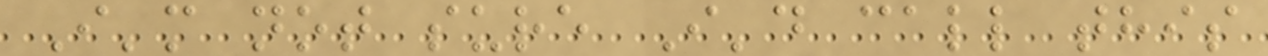I'm not sure I'd call this
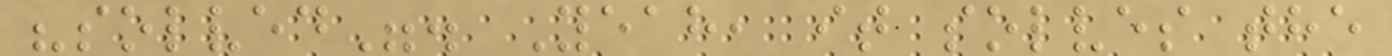"solved". Yeah, it solves the
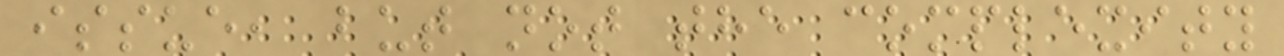issue, but not the complexity
